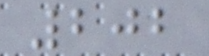202
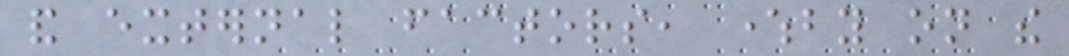and external factors, whereby on the
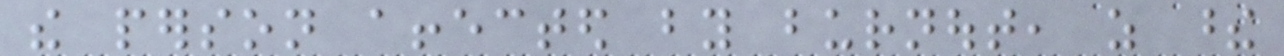the person affected by burnout, as these
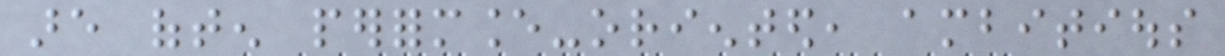are often performance-oriented, ambitious
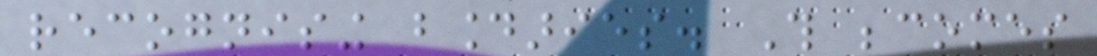recognising boundaries. This becomes
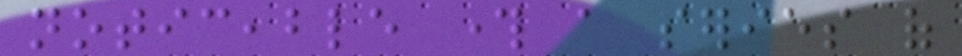noticeable through a series of
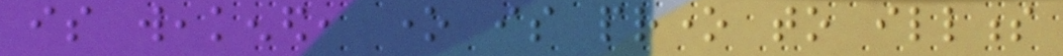is weakened, one is prone to illness
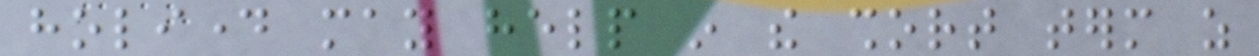holiday may help in the short term as
